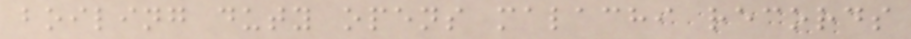boiling duty opens malachi records
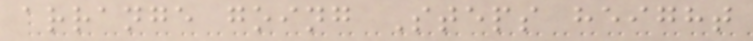arrange going Steps height
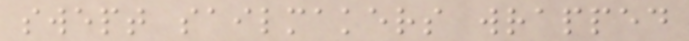swept sailmakers wrapped
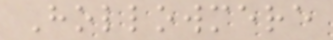Hollowmere
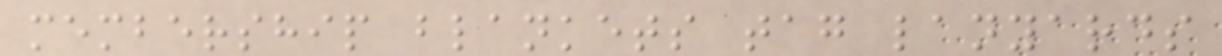membership blankets tag lanyards
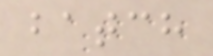batch
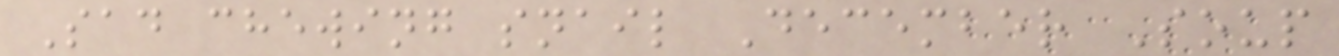Sad chewing snail December Soup
